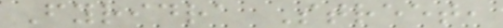Fyridra Street,
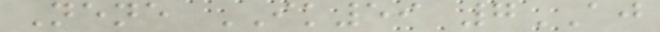Nene IK59 7AJ
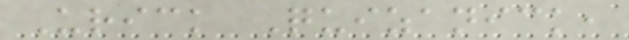Urick Quizanick,
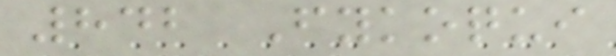842 Fykoqui
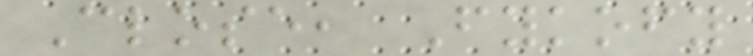Close, Fykofy
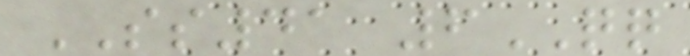SS41 6QQ
